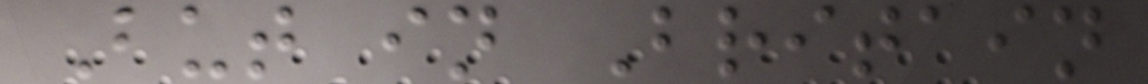But in Britain
